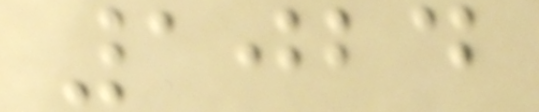1024
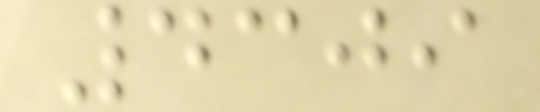4309
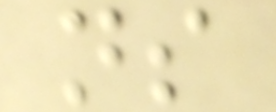ns
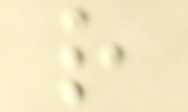r
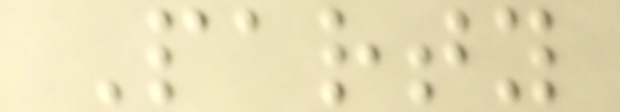Party
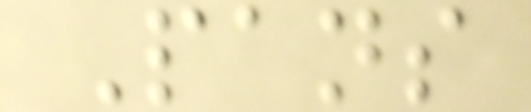Pans
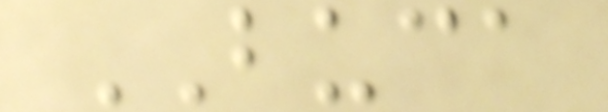BUCA
